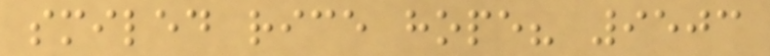smiled rice hope? 9503
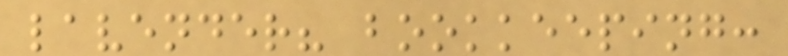lavender? bookkeeping:
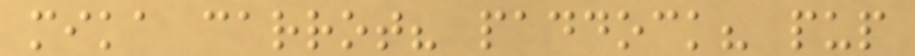mika carrot? paddock? pup
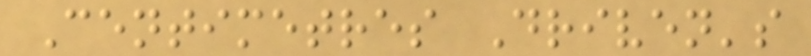Centimetres Driven's
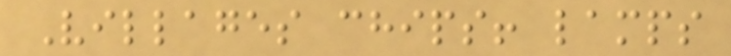Villages chips! lamps
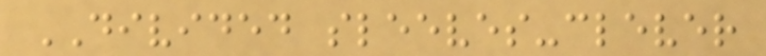DIVIDED sleeves-clever
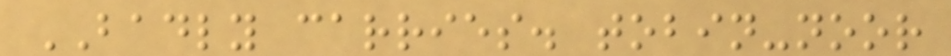BADLY carries. tobin-noor
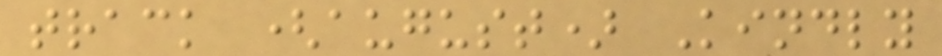track (august) Kindly
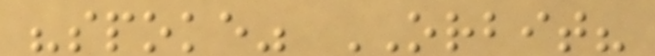"spoke" ORBIT?
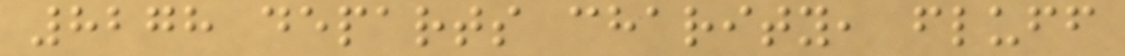8278 departs charity, fluff
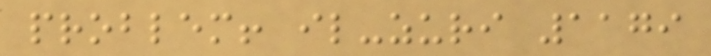problem! il-zuri 1179
